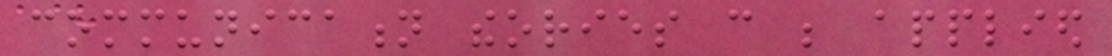communication theories can be applied
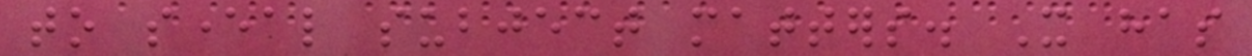to several subject matters. It has
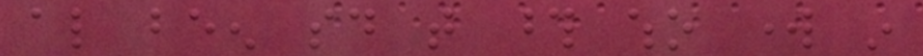also been said that those who work in
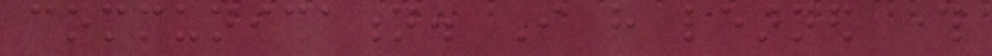communication. I have learned through
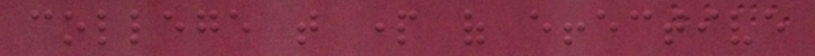college that part of effective
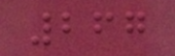267
